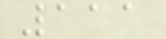111
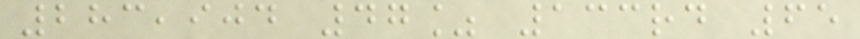283,904 47% 133rd 65
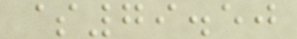$79.50
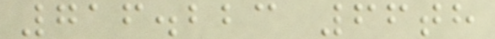716.223 66th
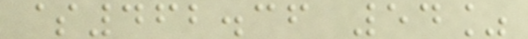$462.36 54%
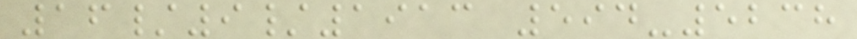16/9/1913 594-5238
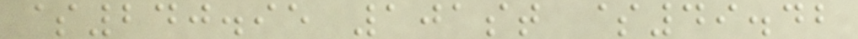$240.95 101st $49.42
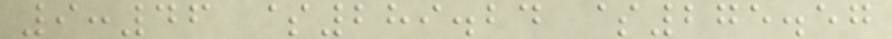9:46 $289.24 $275.57
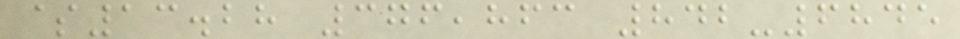$13.28 376,863 842-6845
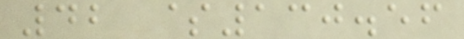42 $130.56
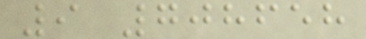9 708658
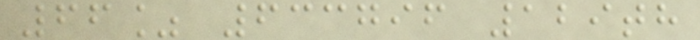66% 633796 129th
